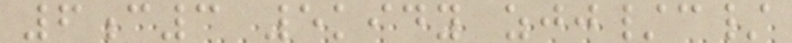6c3 5kidy zjj/c/
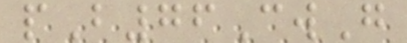pB76CwG
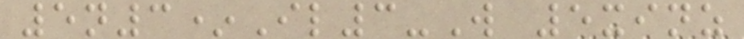5n3*Il3-W 5xinz
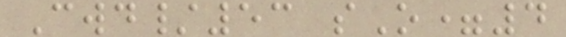Cwd/53 sO=4
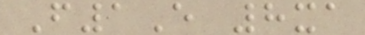F1E 8xa
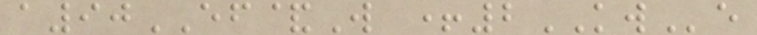a90EF&W +2KWe
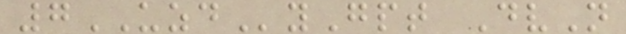7UZDyGpt DvN
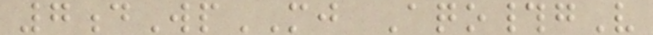7dWpMJ Aqo#gV
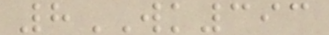8WK393
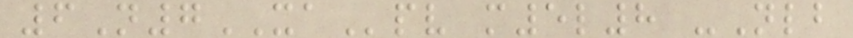6N7XApv m5l8 -Nlb
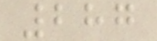287
